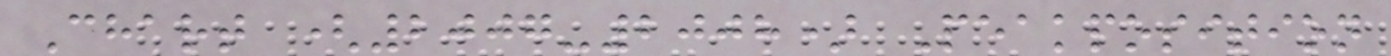Chart (2007-2008) Peakposition
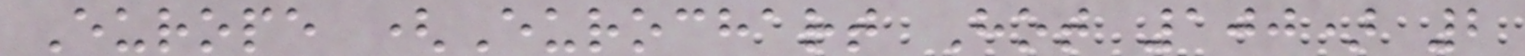Europe (Eurochart Hot 100) 2
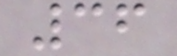36
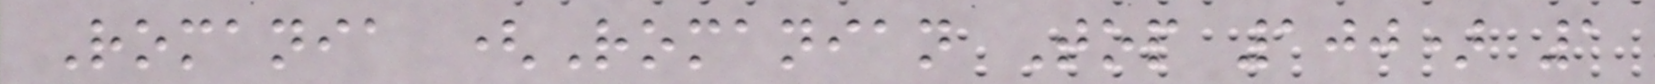Romania (Romanian Top 100) 1
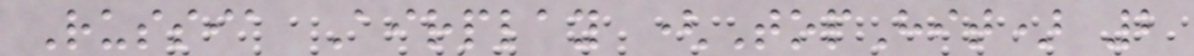Russia Airplay (TopHit) 2
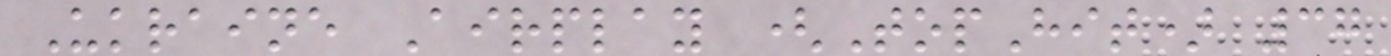Ukraine Airplay (TopHit) 37
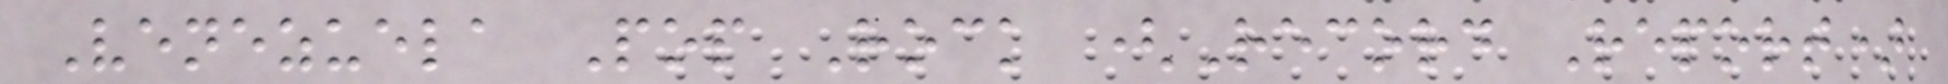Venezuela Pop Rock (Record Report)
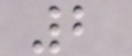2
